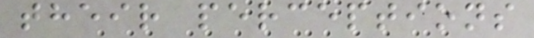their perceptions
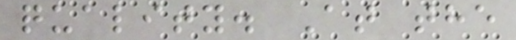quality. At the
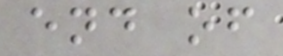end of
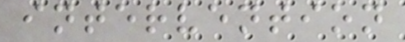intervention
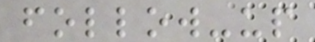follow-up
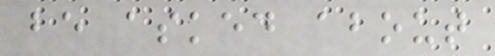be asked about
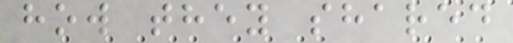how they shared
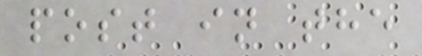post in the
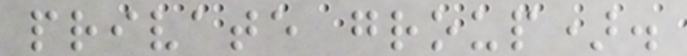private group).
